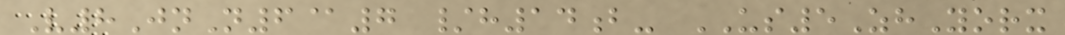V8JnN6@7 /h14b- US5ZhYorx
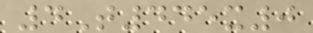4T445x0
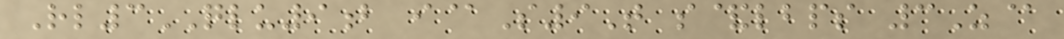Rl3QLU9b i@S9T s&lbps 3Z@
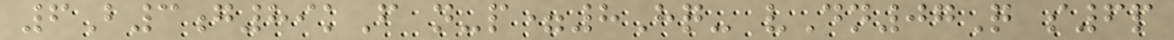6B3g89kF n-p=8Hq- vDn07Q s6p
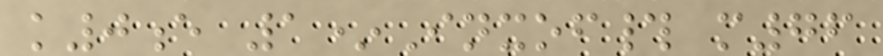k0e 1*Inxof# m76
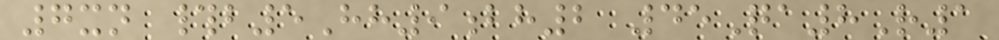7xn #b5Hh9bh2 45Qa8R1
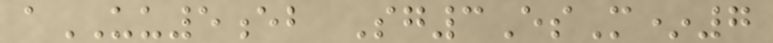aUU5eb Sg3EsM*7
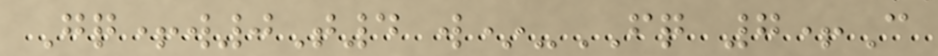Gq+w0T4 w*-FQ 7+C
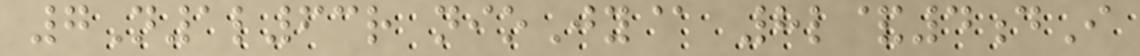7N1l63r nioJy@ 8l&4dI
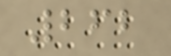262
